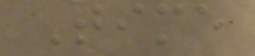Time
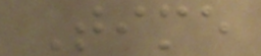Time
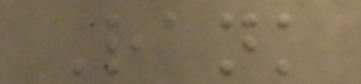Rank
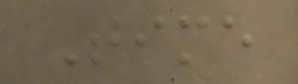Time
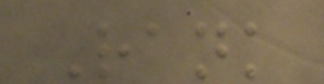Rank
